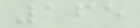165
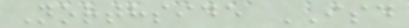Northside ISD
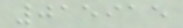015915
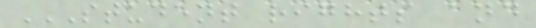STUDENT RIGHTS AND
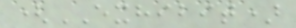(EXHIBIT)
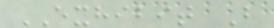EXHIBIT B
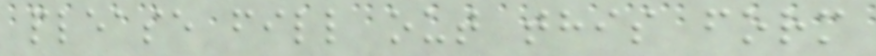please fill out this form
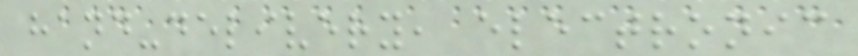hand-delivery, electronic
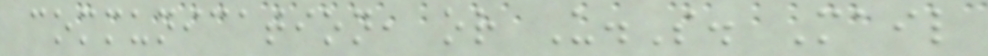communication, or U.S. Mail
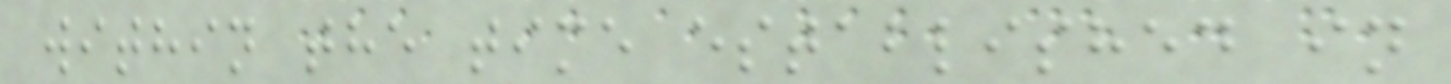within the time established in
